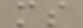ms
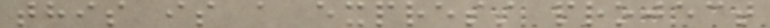this is a express project
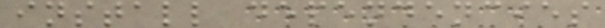install dependencies
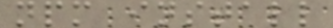npm install
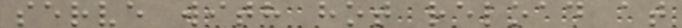serve with hot reload at
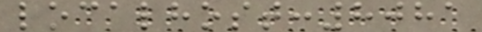localhost:8081
